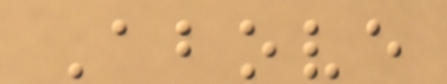Above
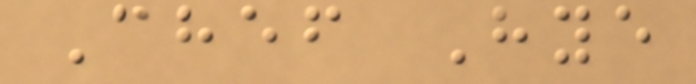Chef Hye
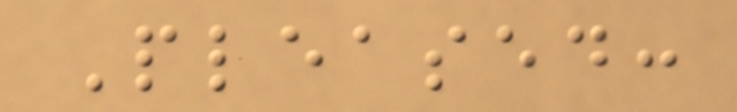Pleased:
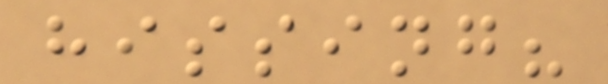hissing?
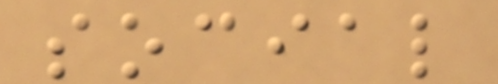social
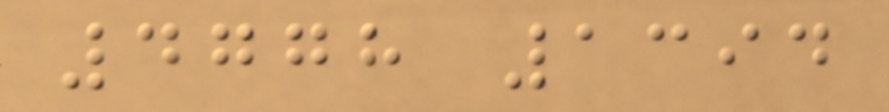4778 1394
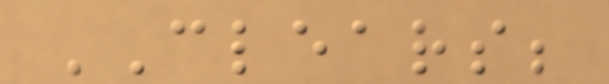CLEARS;
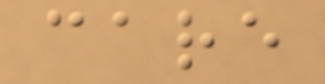care
